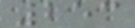253
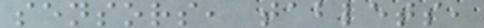sensors, tablets,
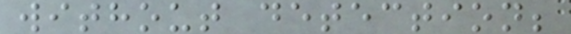without detection;
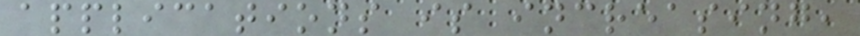applications is increasing,
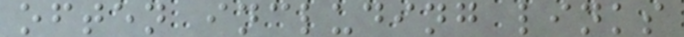often including links
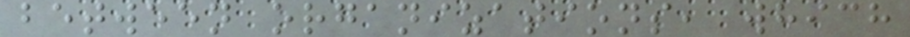between organizations, which
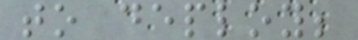to deploy;
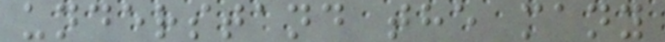understand the many
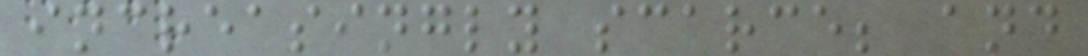increasingly scarce; and
